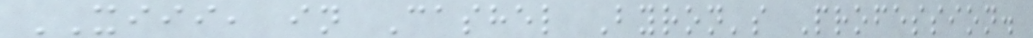XIII, in Cashel Byron's Profession.
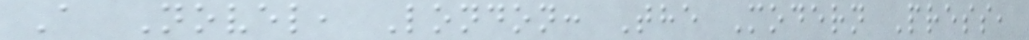A Novel, London: The Modern Press,
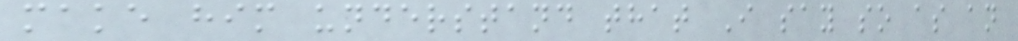make him understand that I say so as an
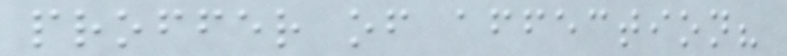proffer of affection?
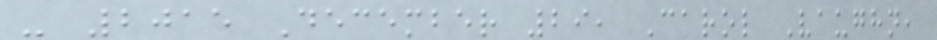- 2015 December 29, Carol Vaughn,
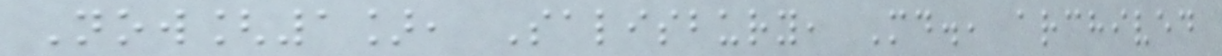Now[1], Salisbury, Md., archived
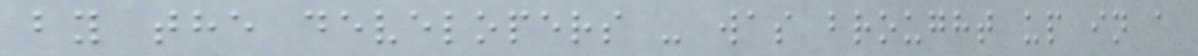by the developers - was brought up in a
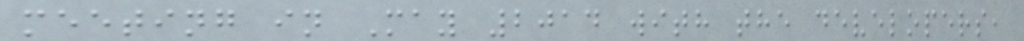meeting in May 2014 with the developers,
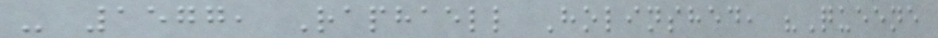- 1577, Raphaell Holinshed, "Queene
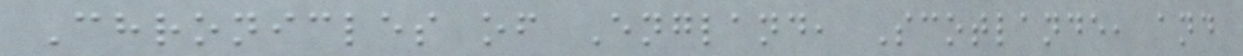Chronicles of England, Scotlande, and
